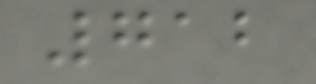712
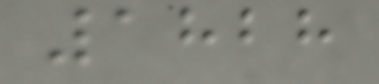1828
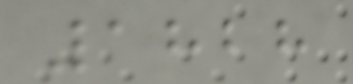1828
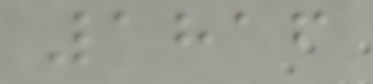1816
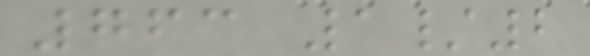763 1/2
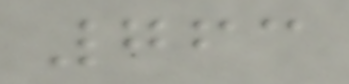763
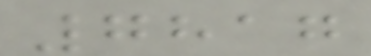7817
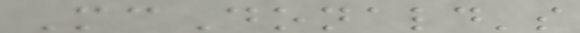McDonald's
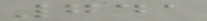741
